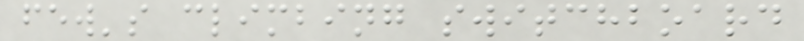few's climbing switchboard
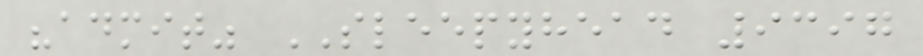"admit" SLEEPYHEAD 9397
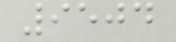9504
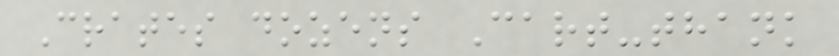Crates dozens Cart-thank
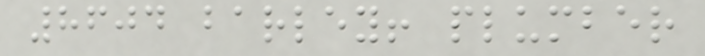8604 barley! plumber
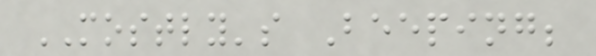MOSTLY's Beeping;
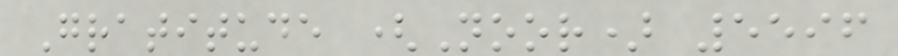Gratitude (Noor) 5596
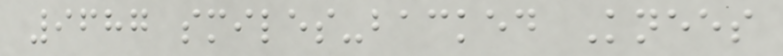9687 smiles-backed Knees
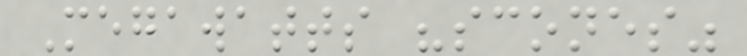Megawatts "scones"
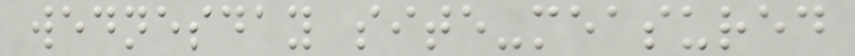wednesday site-measured
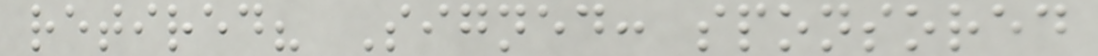retired? Signed: sponsored
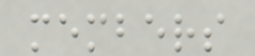members
